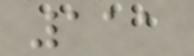111
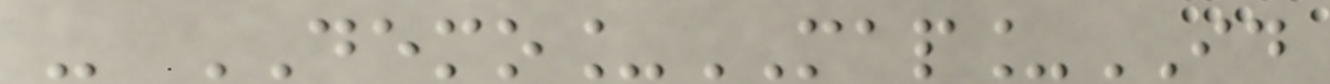- DEMO_MAP_ID
